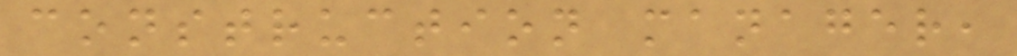construction manager,
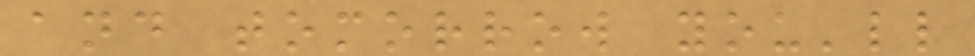and tomorrow you'll
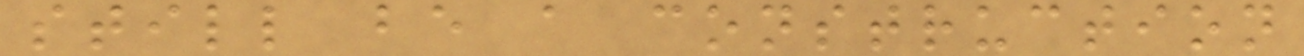still be a construction
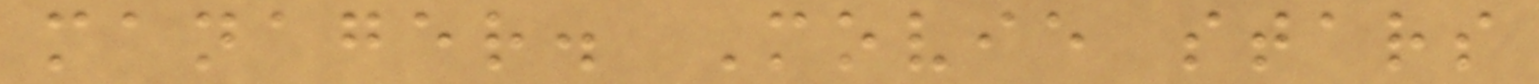manager. Movie stars
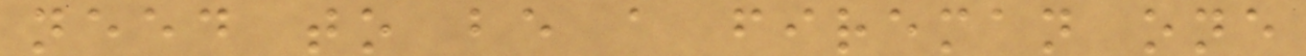need to be a fireman one
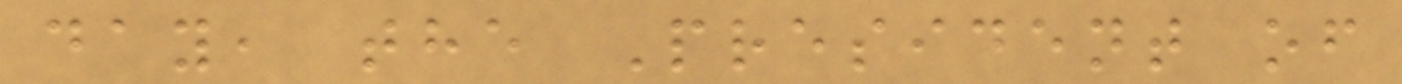day, the President of
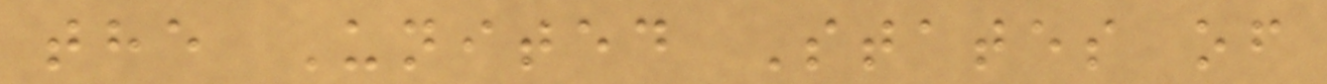the United States of
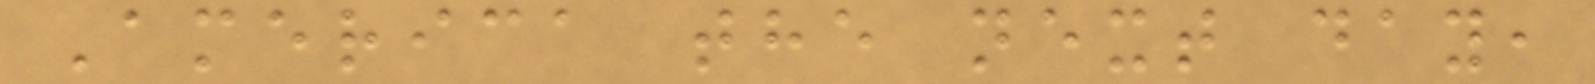America the next day,
